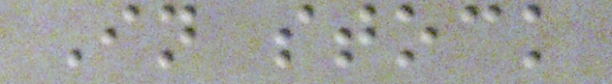In stock
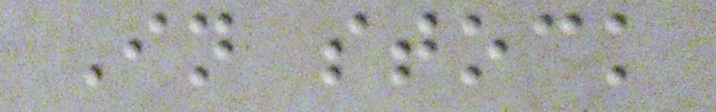In stock
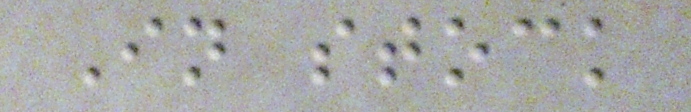In stock
